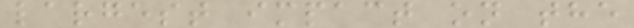largest impact on the
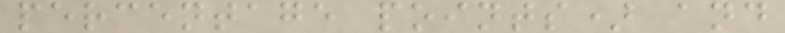percentage points) and
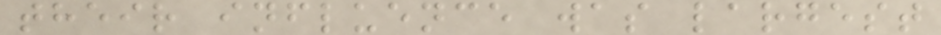their influence was largest
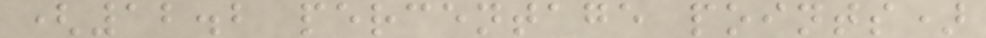(12.2 percentage points)
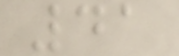41
